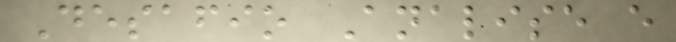Desafio Analise e
